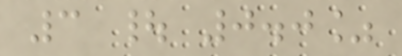3 | 0.0%
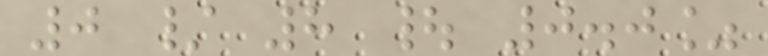0 / 8 | 0.0%
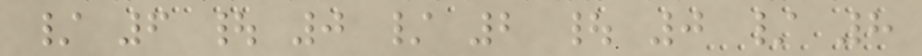/ 6 | 0 / 2 | 0 / 8
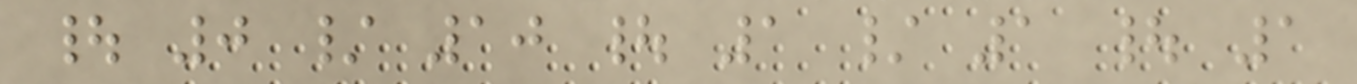| 0 / 10 | 1 / 1 | 1
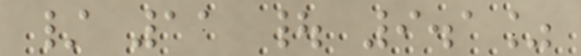/ 11 | 9.1%
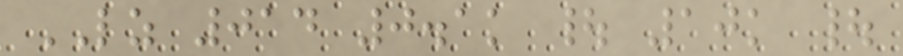LZ 014 0.1k | 10k |
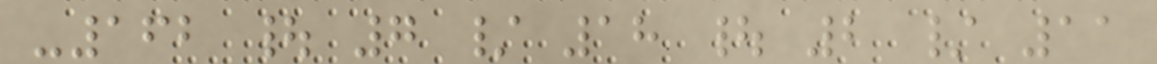-162 | 7 / 18 | 2 / 11
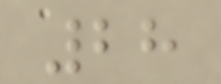28
